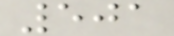501
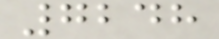7248
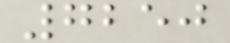7250
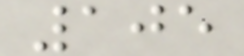105
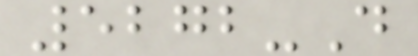5272-D
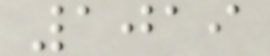1019
